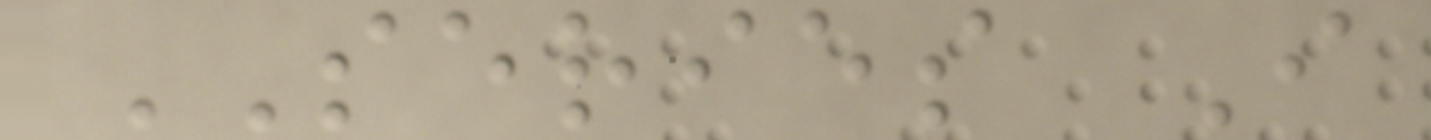SERIES I
